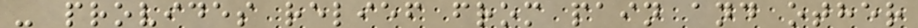- provides relief from pain and other
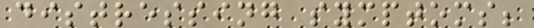distressing symptoms;
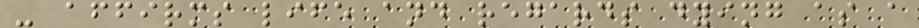- affirms life and regards dying as a
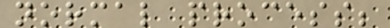normal process;
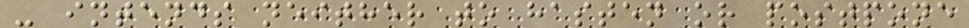- intends neither to hasten or postpone
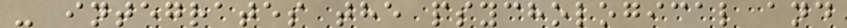- integrates the psychological and
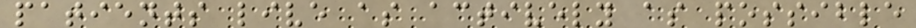patients live as actively as possible
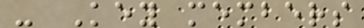- Key members
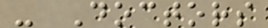- Doctors
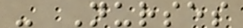- Nurses
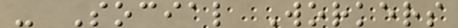- Social Workers
